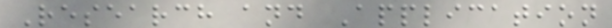Research and Application
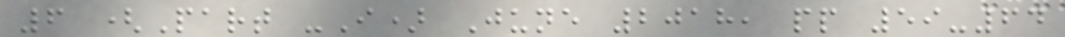6 (Part -I) June 2018, pp 59-64
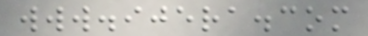www.ijera.com
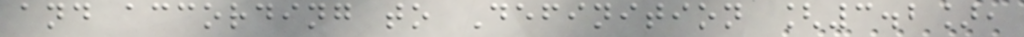and according to Definition [3.2],
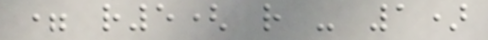= r5( r - 1)
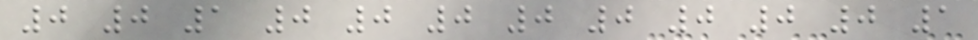0 0 1 0 0 0 0 0 0 0 0 1
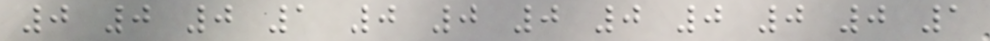0 0 0 1 0 0 0 0 0 0 0 1
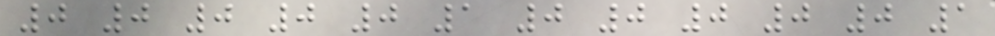0 0 0 0 0 1 0 0 0 0 0 1
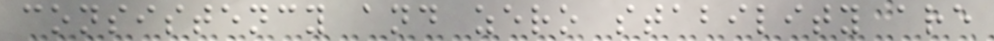consistency and zero stability are
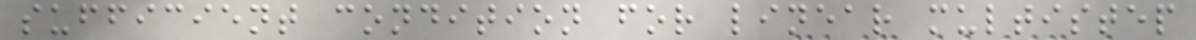sufficient condition for linear multistep
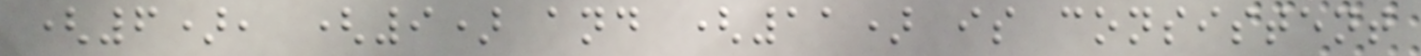(6), (9) and (11) is consistent
